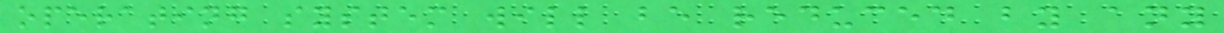operating system will be reduced by any
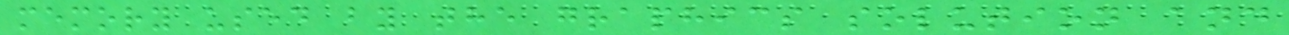memory used by the graphics solution and
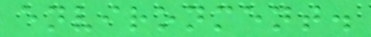environment.
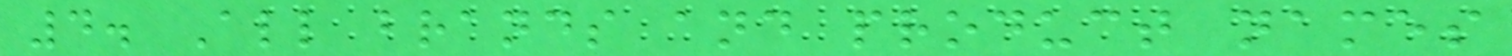4. All brands and product names
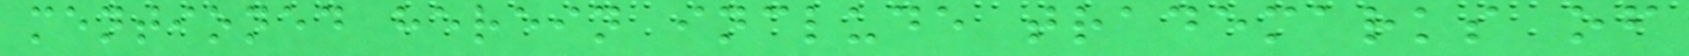mentioned herein include trademarks of
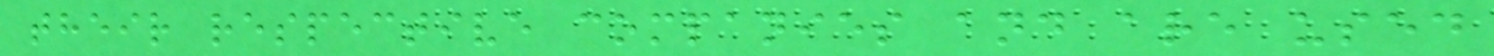their respective companies and are used
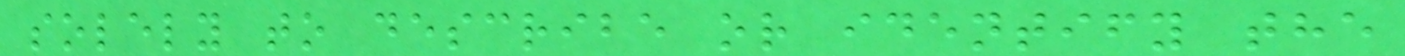solely to describe or identify the
